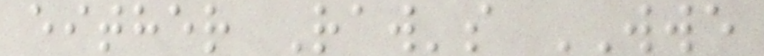either Raw's WWE
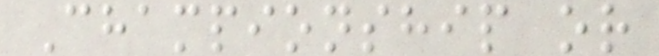Championship or
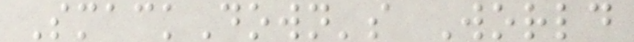SmackDown's World
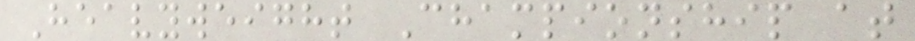Heavyweight Championship at
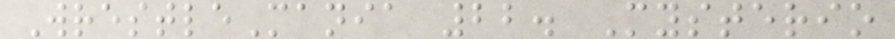WrestleMania 22. Mysterio
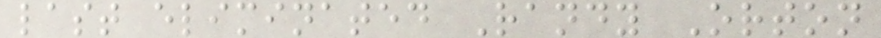last eliminated Randy Orton
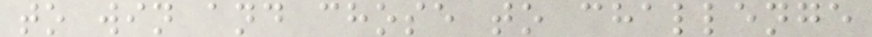to win and chose to challenge
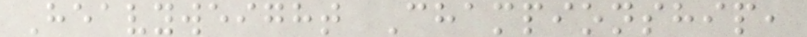Heavyweight Championship,
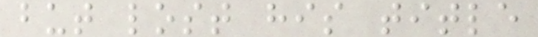but lost his title
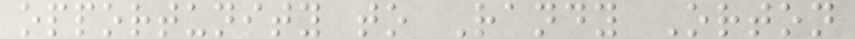opportunity to Randy Orton
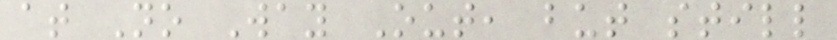at No Way Out, but still
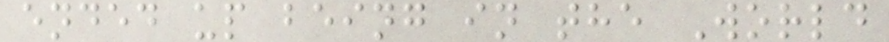ended up being in the World
